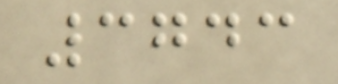3743
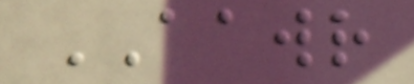AAWR
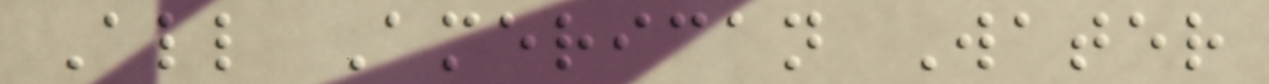All American Water
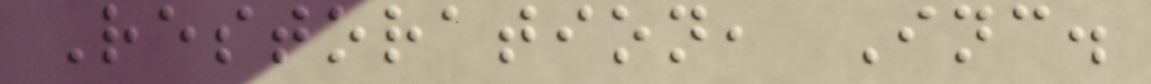Restoration, Inc.
